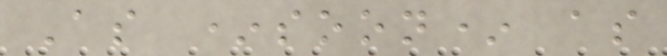As *soon* as
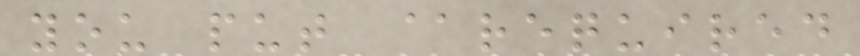you put @required
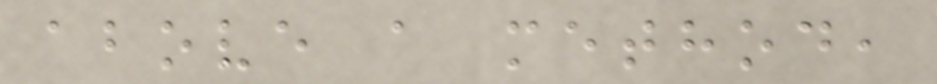above a method,
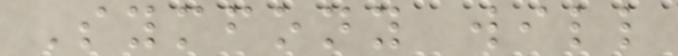Symfony will
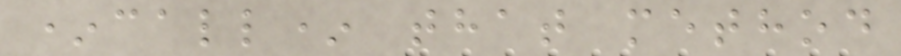*call* that method
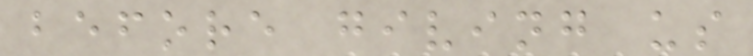before giving us
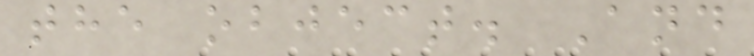the object. And
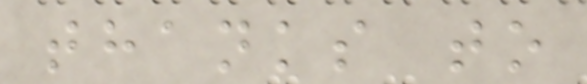thanks to
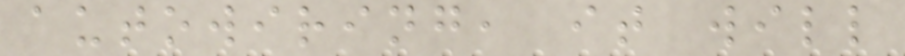autowiring, it will
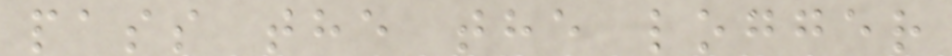pass the the logger
